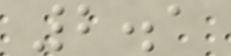2.1
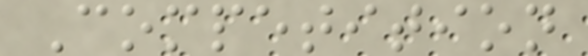Competition
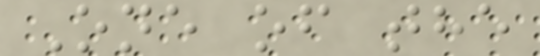One of the
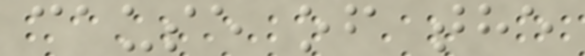cause of the
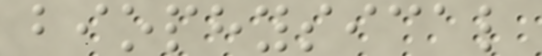biophysical
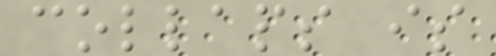collaps is
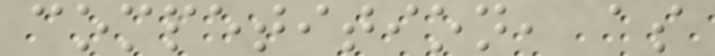competition, as
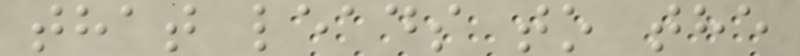that leads to the
